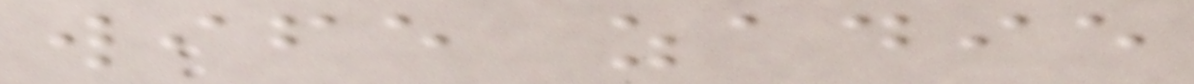wife zadie
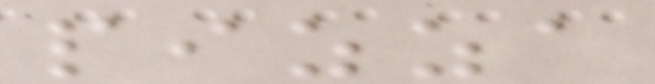pizza
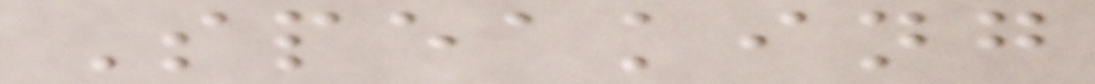Speaking
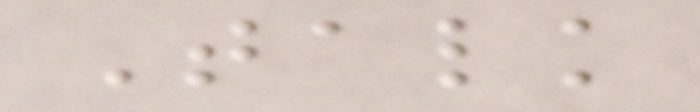Talk
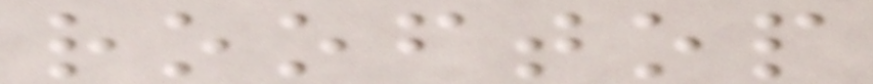rooftop
